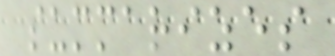summarizes
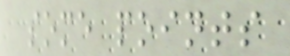some points
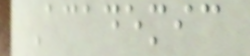Academic
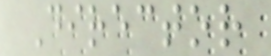Director
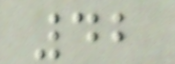42
